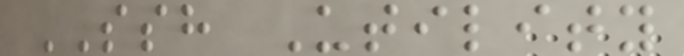SSH Utility
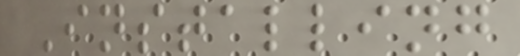Installing
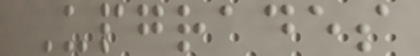Upgrades
